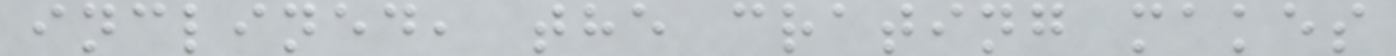inclined, the crating makes
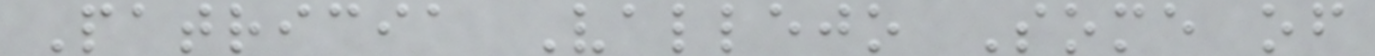Patricia Vallejo Some of
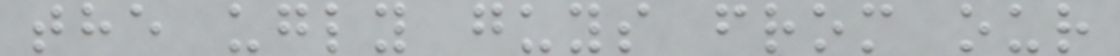the ugly guys from our
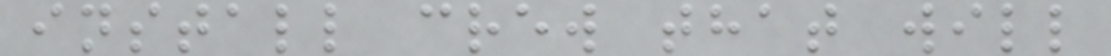install crew that will
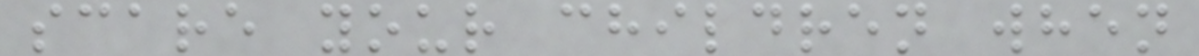scare your children when
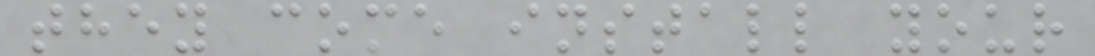they come install your
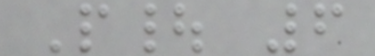P| 6
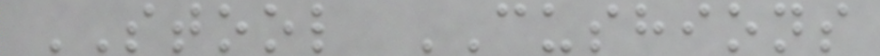STOOL CUSHIONS
